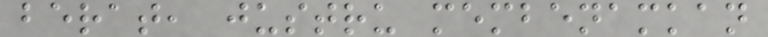berat, justru membenamkan
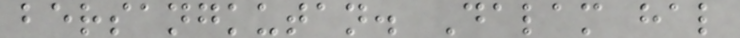bersangkutan. Dalam hal
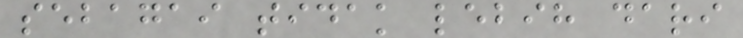sebagai tidak lebih dari
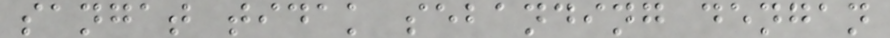sangat tidak sebanding dengan
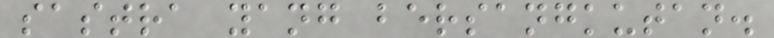sastra yang bersangkutan.
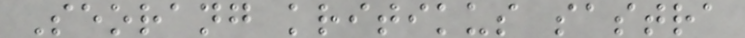Seorang kritikus sastra
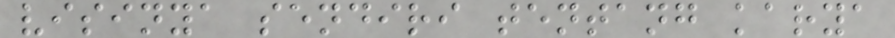visinya sendiri tentang karya
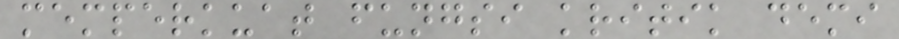memperkuat fungsi kritik demi
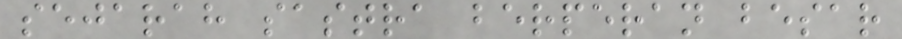sejarah sastra berperan besar
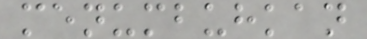menumbuhkan
